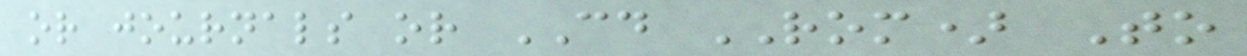or journals or CD ROM) To
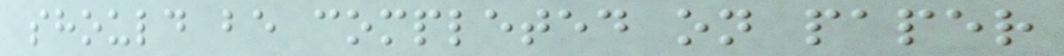should be completed on paper
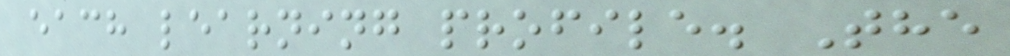each learning profile. The
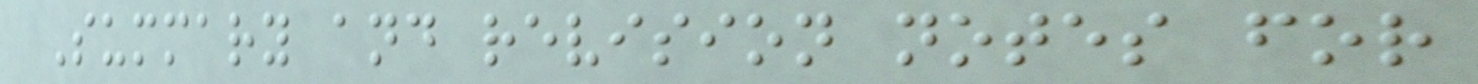Summary and revision notes for
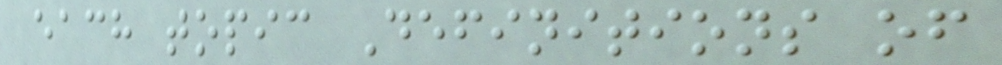each topic Definitions of
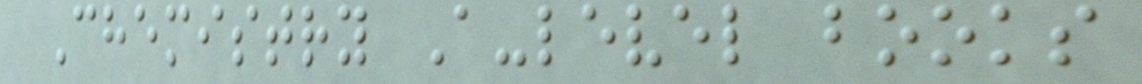Chemistry A-level books
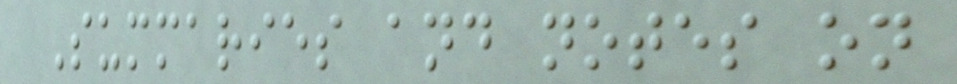Summaries and notes on
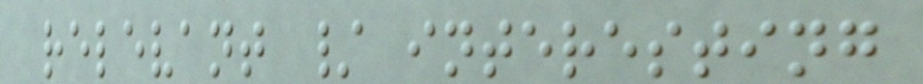relevant / interesting
